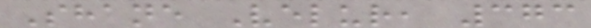Shane Velur, 373
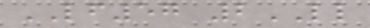LF57 2LL
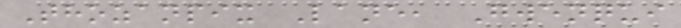Thozanpix Lane, Gwenqui
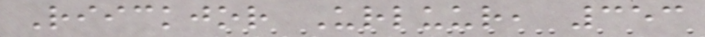Riickjor Urluur, 353
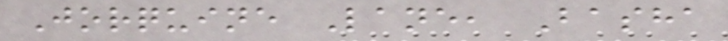Jorquine Lane, Basha
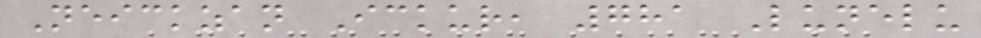Neickzan Ickur, 781 Lunelu
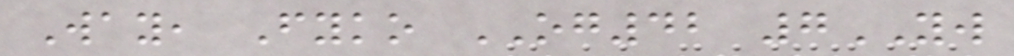Way, Fyko OG42 7YW
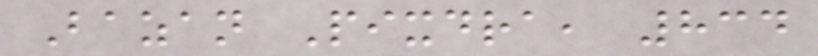Bazan Pixdra, 834
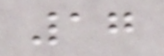17
